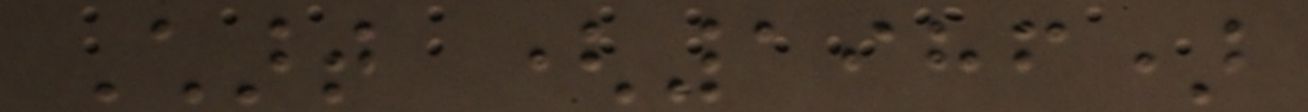Chart (1986)
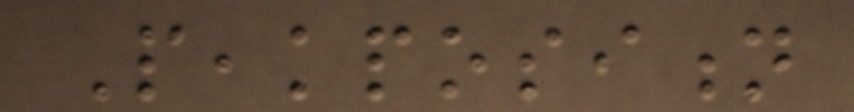Peakposition
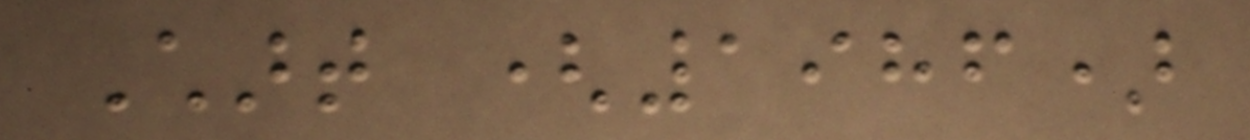Chart (1986)
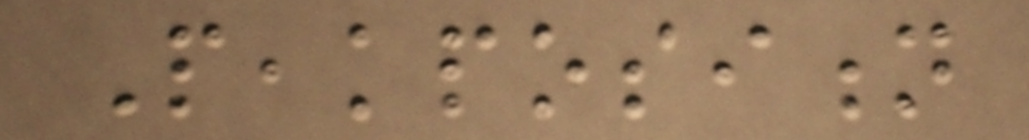Peakposition
